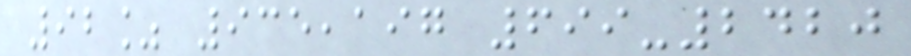92% 935,197 699-2420
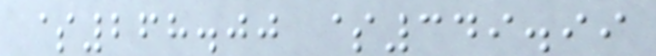$268.00 $349.99
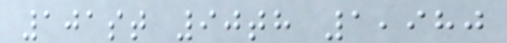101st 90th 1,980
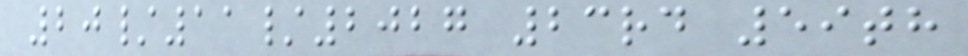20/11/2027 23rd 59th
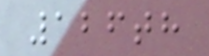126th
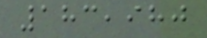183,980
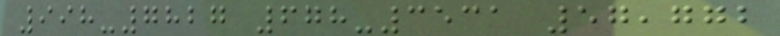998-7827 678-3531 57,772
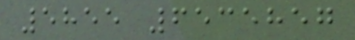5855 6535857
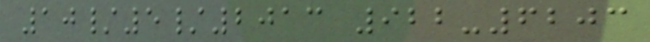10/5/2013 922-6203
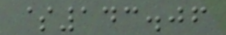$143.06
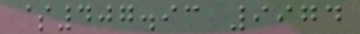$407.93 9974
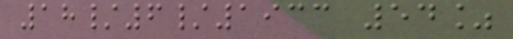18/6/1933 54%
